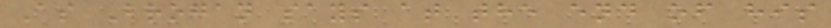As Brogan says at the end of his
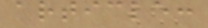article:
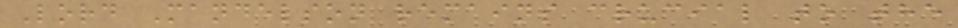Lord Mandelson remains crucial to the
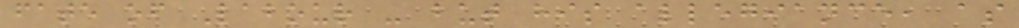fate of Labour - but his allegiance, as
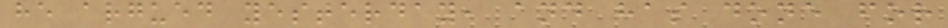he argued yesterday, and has done for
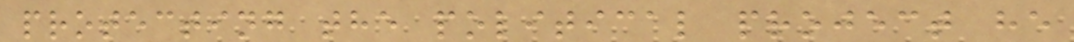protecting the political project he
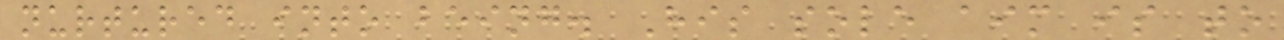nurtured into being. His sole aim is to
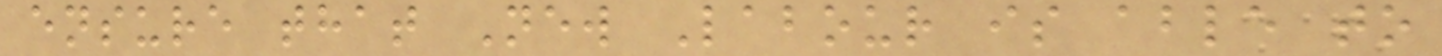ensure that New Labour is able to
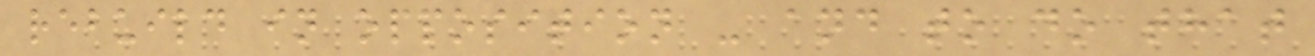rebuild in opposition - and to do that
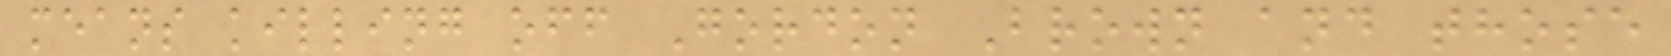means killing off Gordon Brown and those
